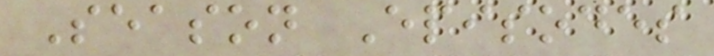Season Episodes
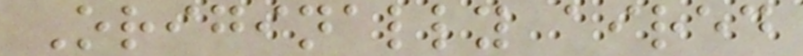Originally aired
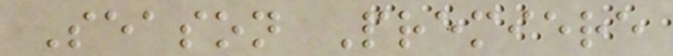Season Premiere
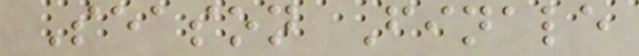Season Finale
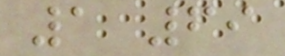1 69
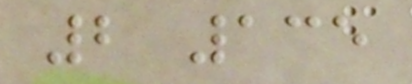2 135
